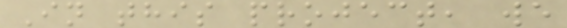In this project, we
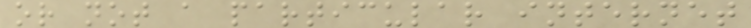or not a particular internet
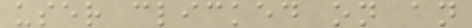user clicked on an
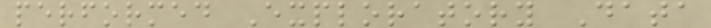performed Exploratory Data
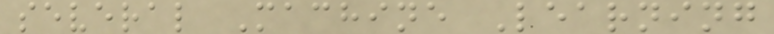several Machine Learning
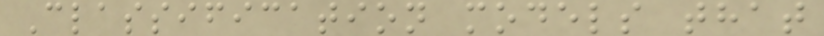Classification models that
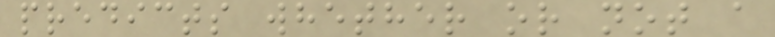predicts whether or not a
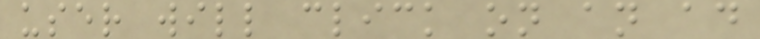user will click on an ad
